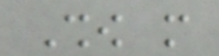Show more
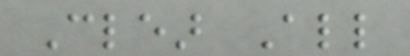Clear All
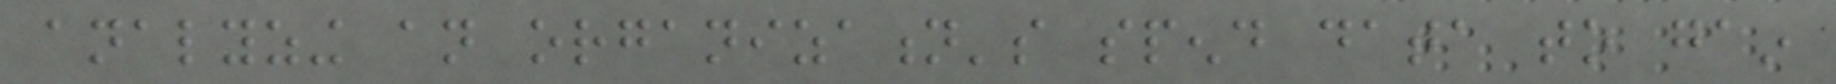analyzing an organization's spend data to gain
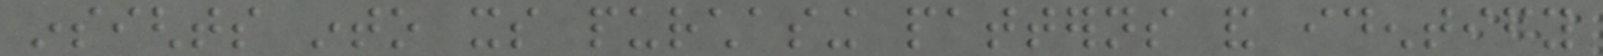insights into its purchasing patterns and identify
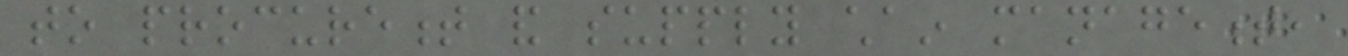to procurement and supply chain management,
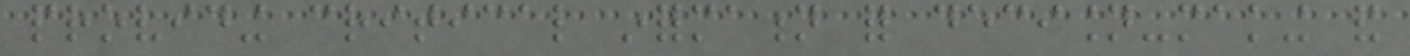providing critical information for decision-making and
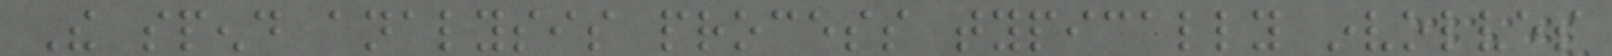The spend analysis process typically involves
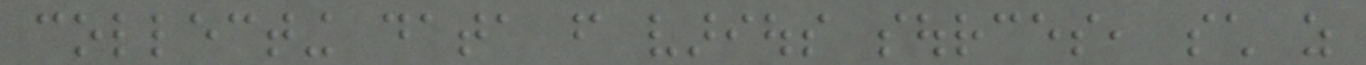collecting data from various sources, such as
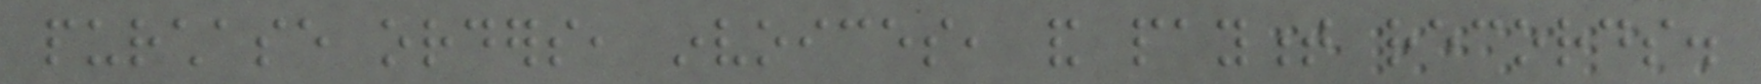purchase orders, invoices, and payment records.
